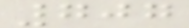707
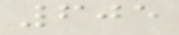605
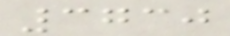3730
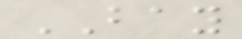BAY
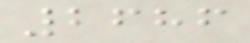2686
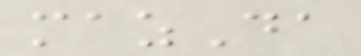mazDa
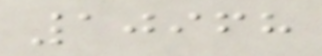10968
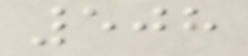508
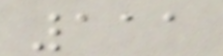111
